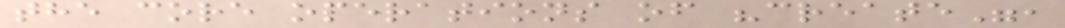the core operations of "create",
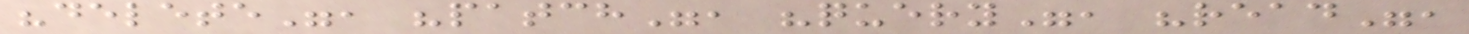"delete", "patch", "query", "read",
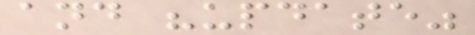and "update"
